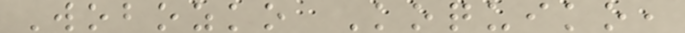Wobozko Koquiko,
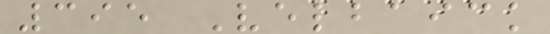395 Velbaick
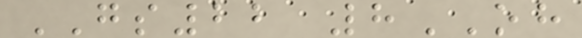GS22 8OH
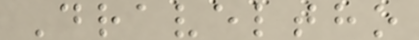Draveltho
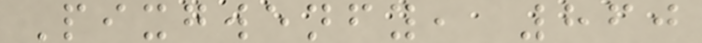Pixgwenfy, 860
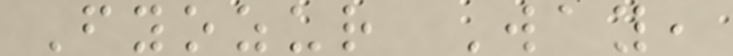Fyozur Way,
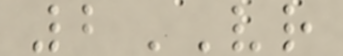2VR
